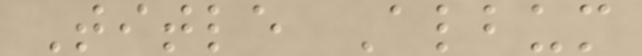Title Album
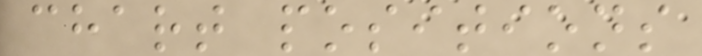chart positions
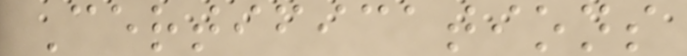Certifications
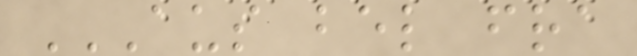AUS BEL FRA
